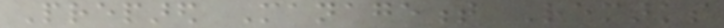Prepared Management Remarks
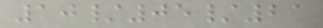10/05/21
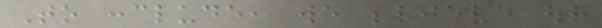To conclude, we believe our
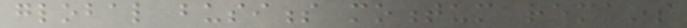global business momentum remains
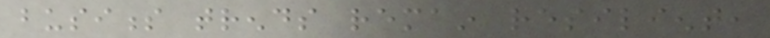business trends remain resilient,
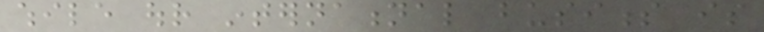while our international business is
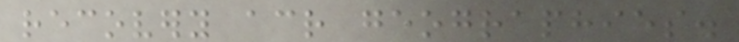recovery across geographies.
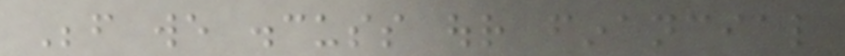Before we discuss our financial
